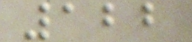122
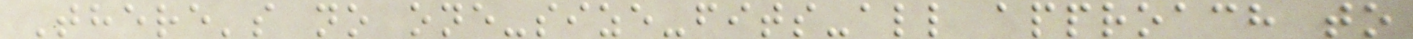There's no one-size-fits-all approach to
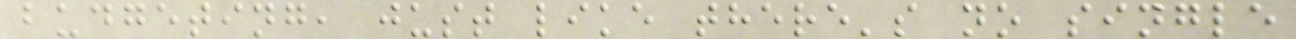budgeting, just like there's no single
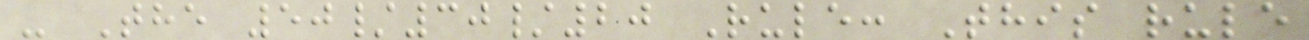- The 50/30/20 Rule: This rule
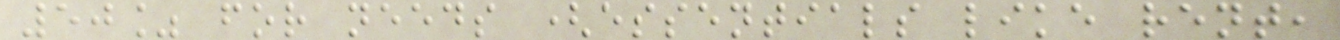50% for needs (essentials like rent,
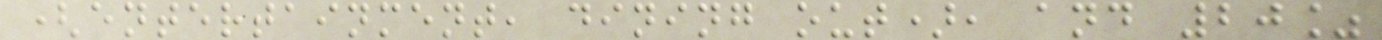(entertainment, dining out), and 20%
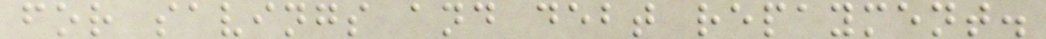for savings and debt repayment.
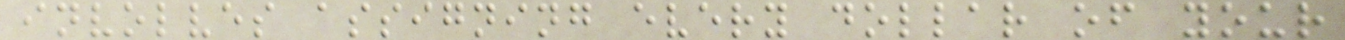involves assigning every dollar of your
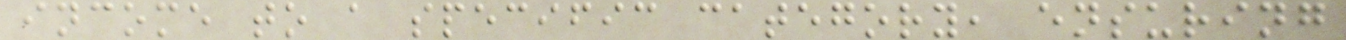income to a specific category, ensuring
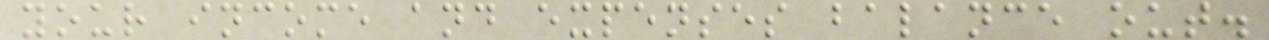your income and expenses balance out.
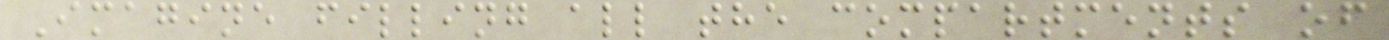Imagine filling all the compartments of
